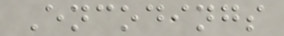Encodings
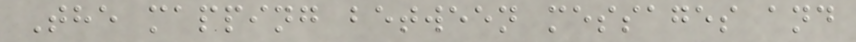The mapping between messages and
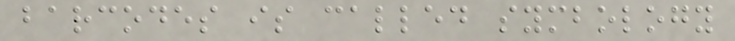barcodes is called symbology
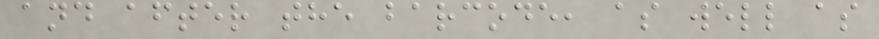and after the barcode, as well as
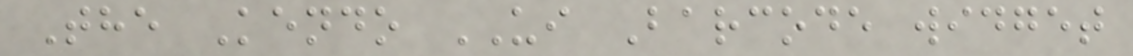The Kendo UI Barcode widget
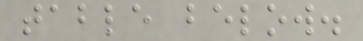table below.
